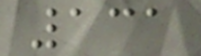131
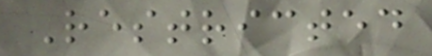Restricted
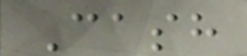Cash
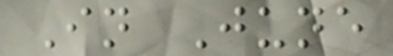In June
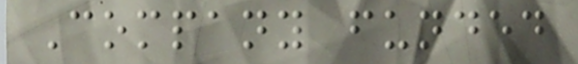Company funded
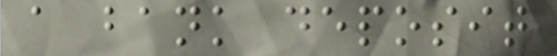a bank deposit
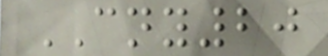CNY20
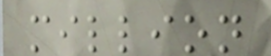million
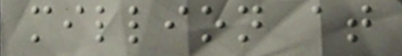million at
